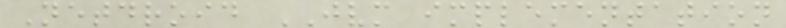Netdroid JVM implementation
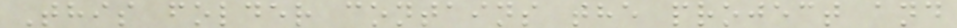This folder contains the project and
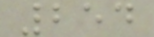254
